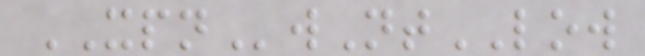XPNwNtLOW
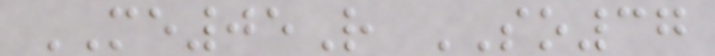ME05R SO37
